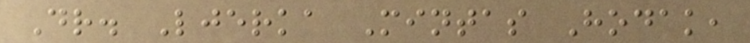Dr. Ljerka Mintas Hodak,
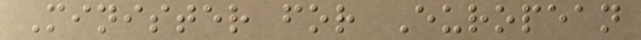Minister for European
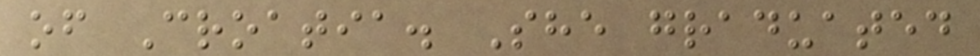of Croatia. She graduated
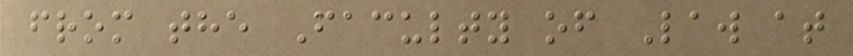from the Faculty of Law at
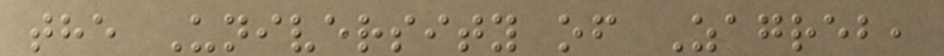the University of Zagreb,
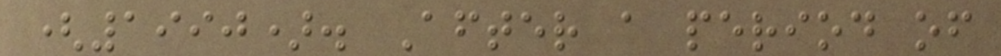(1990). After a period of
